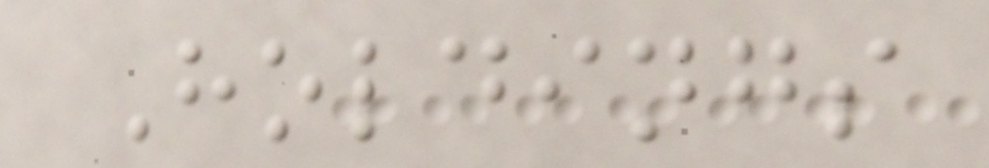Holdings
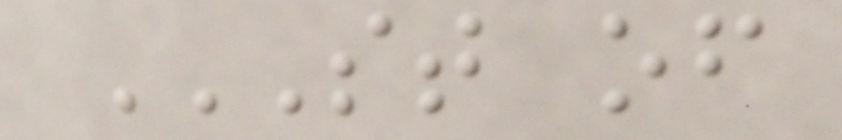ST OF
